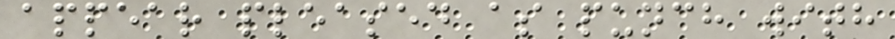appear pleased as punch with
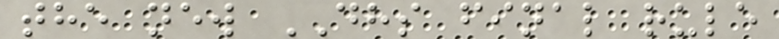the new DHS final rule
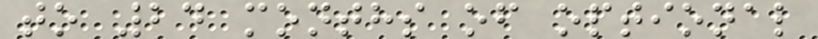to 24 months of optional
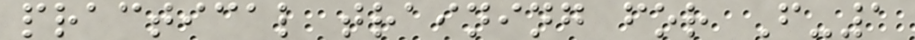practical training for F-1
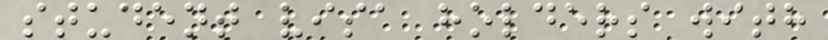student visa holders with
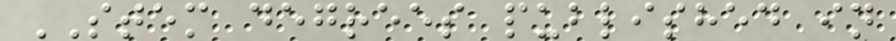STEM degrees published in
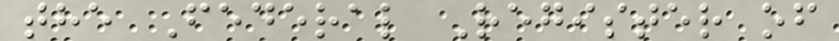the Federal Register of
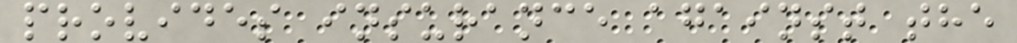provides insurance against the
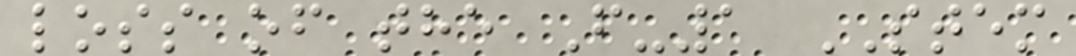loss of the F-1 STEM
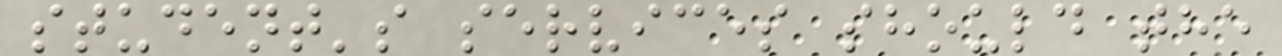student's services should the
